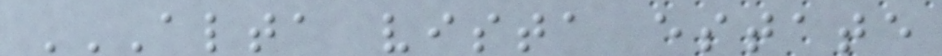ALTA VISTA ESTATE
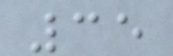35
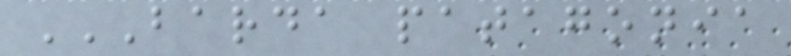BARDA PATAGONIA
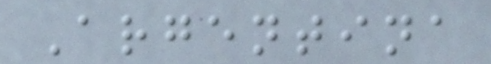Argentina
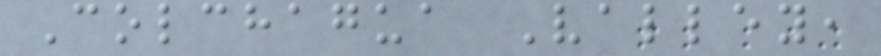Colchagua Valley,
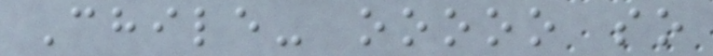Chile- ooooo so
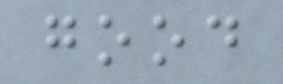good
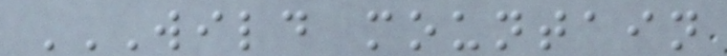WILD MOUNTAIN
